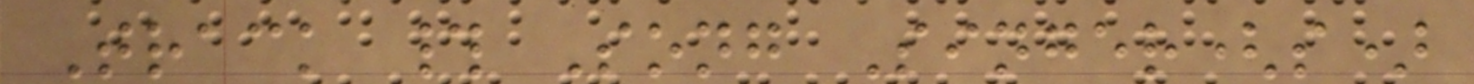Track # Song Singer(s)
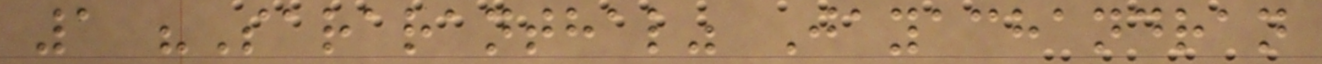1 "Sararanthal" Jayachandran
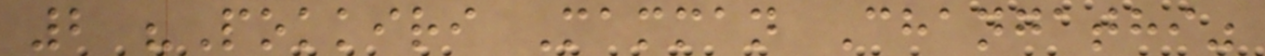2 "Pokkiri Mamman Changathi"
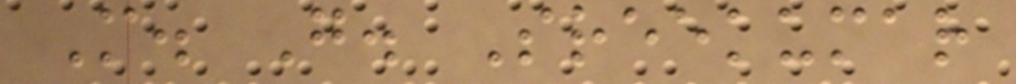M. G. Sreekumar
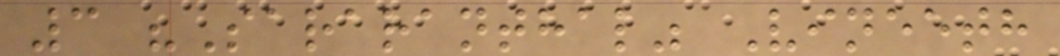3 "Sararanthal" Vineeth
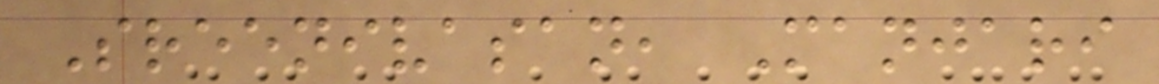Sreenivasan, Manjari
